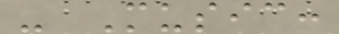- Music:
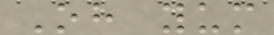Oh yum
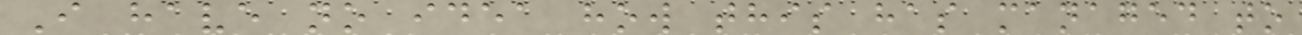I have no idea how this has managed to
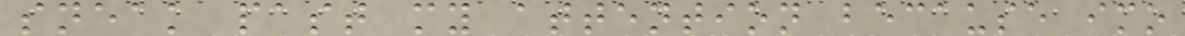sneak past my attention because imo
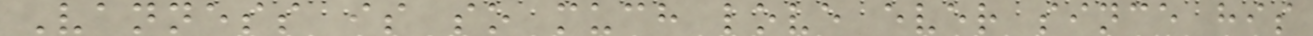Vanness is so much love ever since his
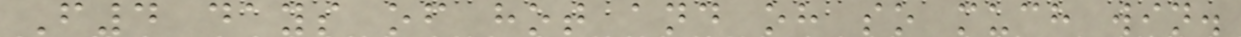F4 days of hot and oh so much win.
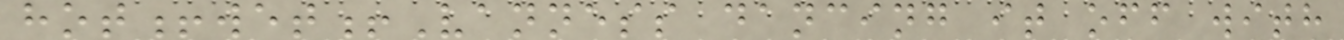hot!wet!Vanness dancing it off with
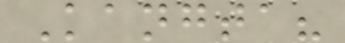Kangta?
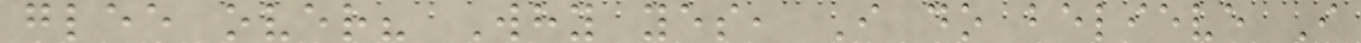glee over? Why yes, I do believe I
